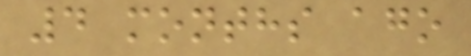4 months ago
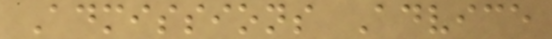Admissions Advice
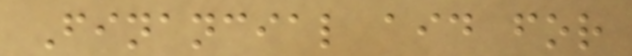Financial aid for
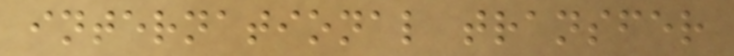international transfer
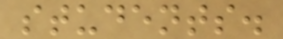students.
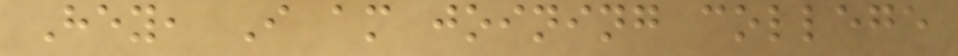Hey, I am joining college
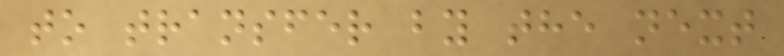to transfer by the next
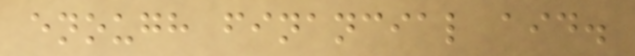enough financial aid.
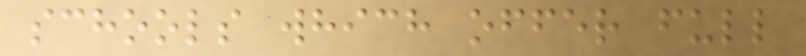schools which offer full
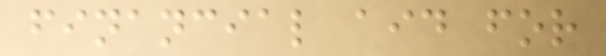financial aid for
